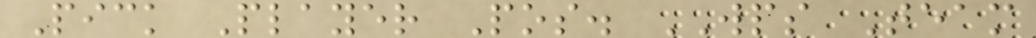Pick Player Pos. WPS Team
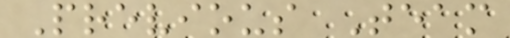Previous Team
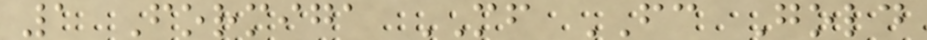1 Formiga MF FC Gold
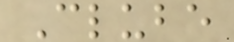Clube
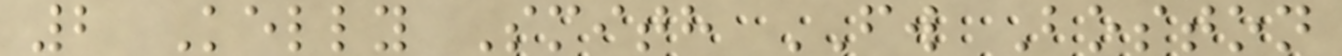2 Kelly Smith FW Boston
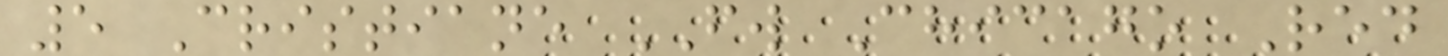5 Cristiane FW Chicago Red
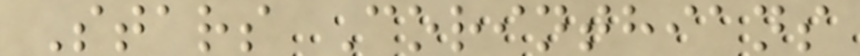Stars Corinthians
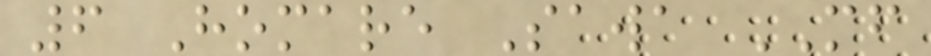6 Homare Sawa MF
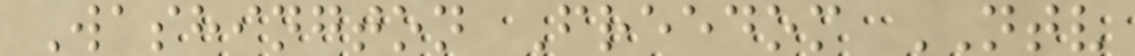Washington Freedom NTV
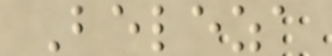Beleza
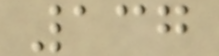137
